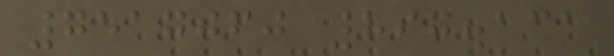7517060 897.131
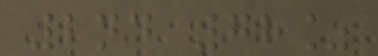2nd 78%
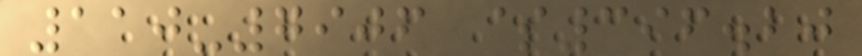110-7906 $396.20
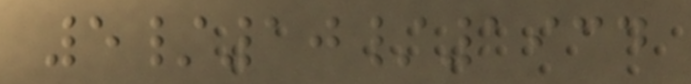5/10/1934
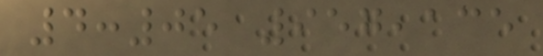4:05 957,135
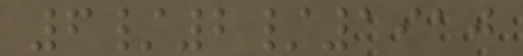6/2/1910
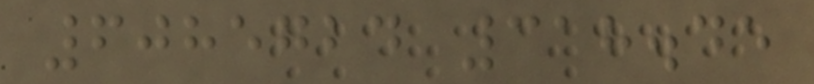6085724 318.45
